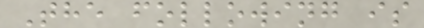The following is
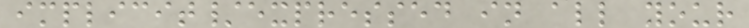implicit/expressed in all your
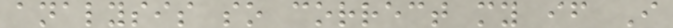analysis so correct my if I
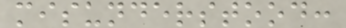misunderstood:
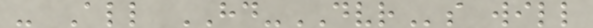- All HD-DVRs will
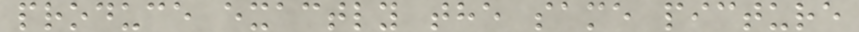produce exactly the same picture
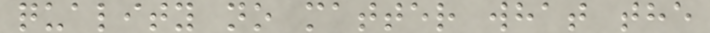quality no matter what the
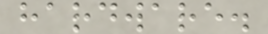hardware.
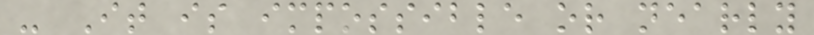- It is impossible or nearly
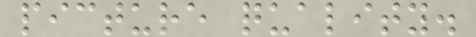picture quality.
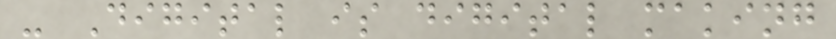- Digital is digital making
